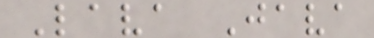Lava Java
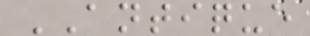ANTIQUE
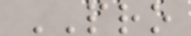PRO
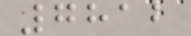7812
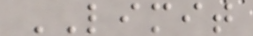LIMIT
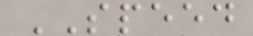SPEED
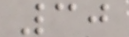30
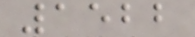1522
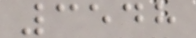3548
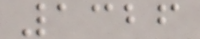1326
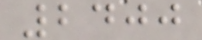2400
